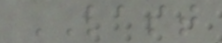LAST
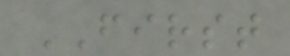FIRST
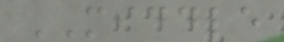MIDDLE
